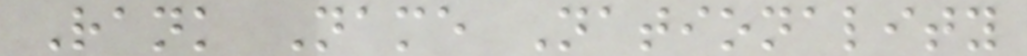Rank Name Nationality
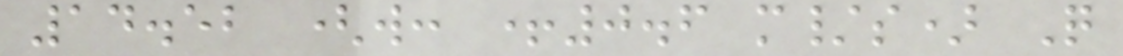14.52 (w: +0.6 m/s) Q
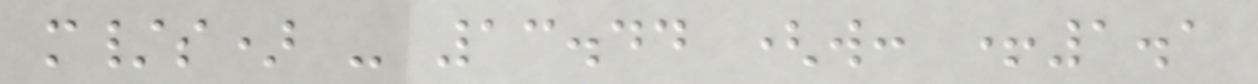m/s) - 13.44 (w: +1.1
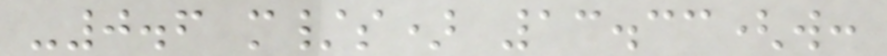-0.6 m/s) 13.33(w:
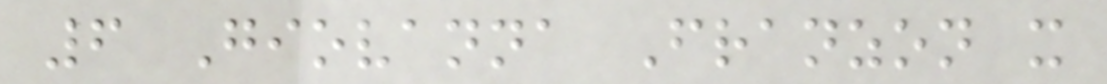6 Giovanna Franzon x
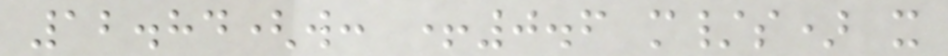12.84(w: +0.6 m/s) x
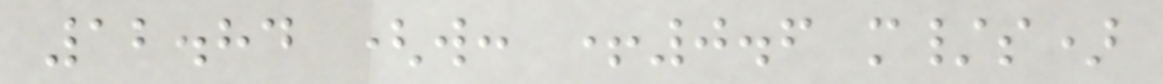12.84 (w: +0.6 m/s)
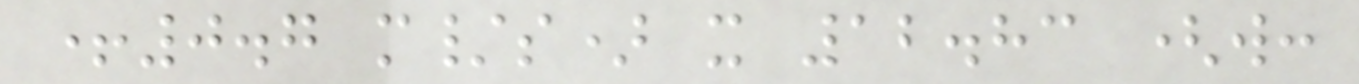+0.7 m/s) x 12.83 (w:
